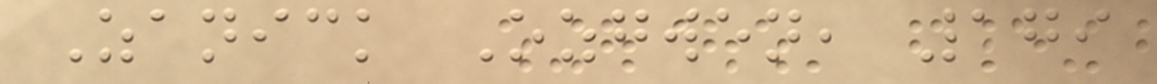Zanick Ozgwen, 179
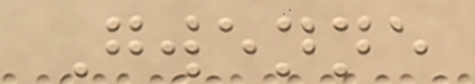Gwenne
